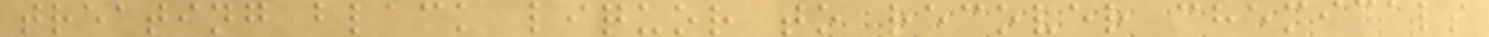treating black liquor to recover chemicals
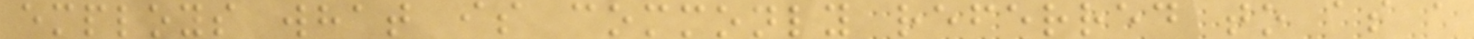employs what is commonly referred to as a
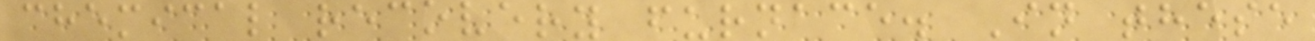chemical recovery furnace. In these
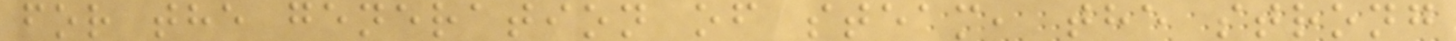for the generation of steam, the strong
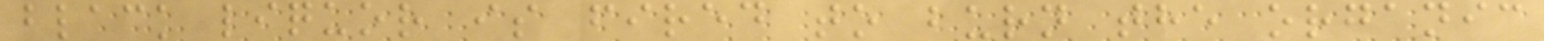black liquor is fired to burn the organic
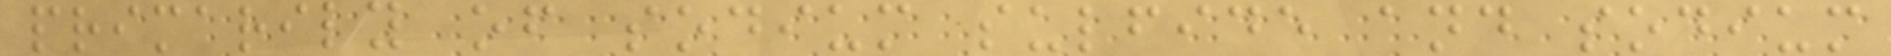primarily of sodium sulfide and sodium
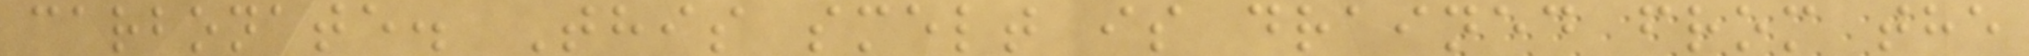carbonate. This smelt is drained from the
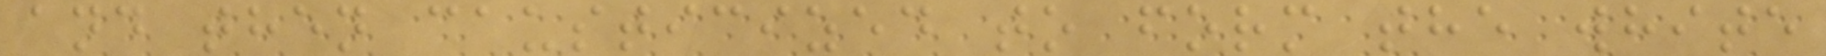and then causticized to form the white
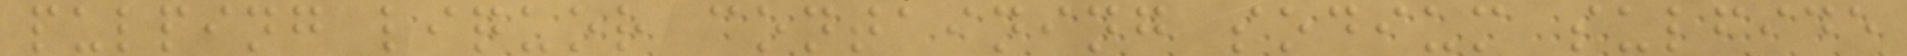pulping liquor containing sodium sulfide
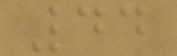44
